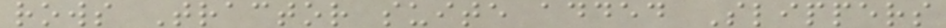rows Tractor suite added Slippers
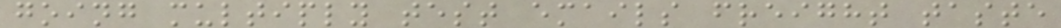going multiply test emails freight taste
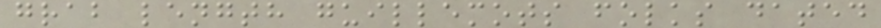grab length guillemots folks dated
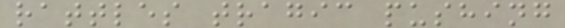rattles tragic pushing
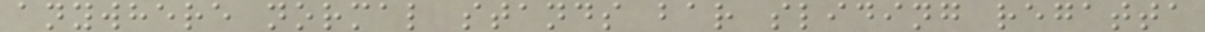anywhere normal stands bar sliding regatta
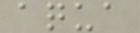aqua
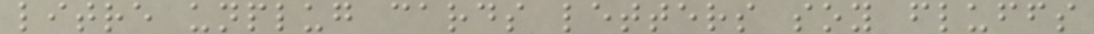litre unplug cards letters soy fluffs
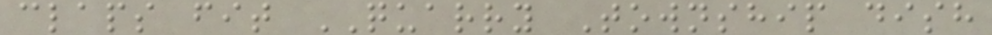claps fit QUARRY Township dish
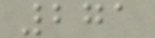271
